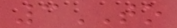3TO
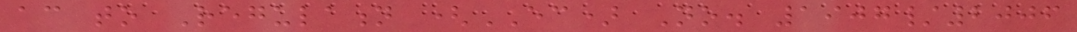according to Regulation (EC) No. 1907/2006
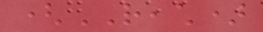(REACH)
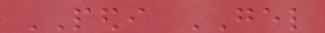PEDI GEL
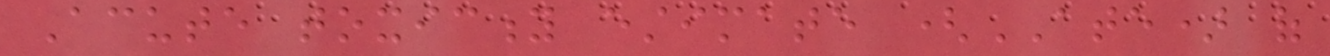Acute toxicity estimate (ATE) of
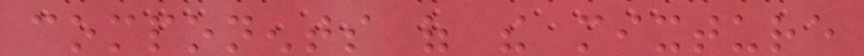components of the mixture
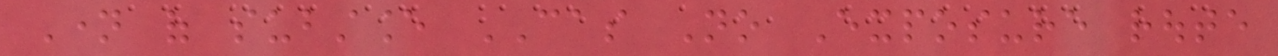Name of substance CAS No Exposure route
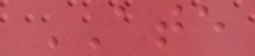ATE
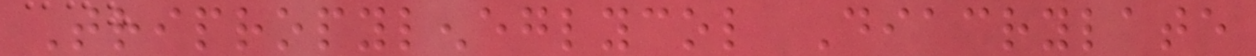Tripropyleneglycol Diacrylate
